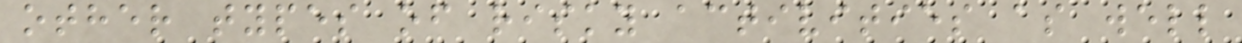other types of risky activities as well
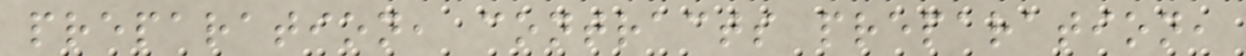preparation, contracts preparation,
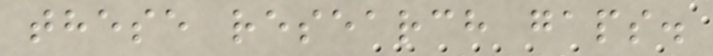these research gaps.
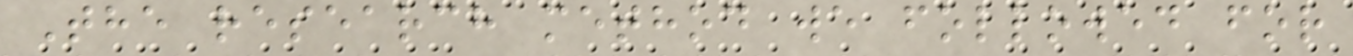The research method we followed for
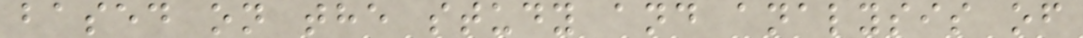based on the study and analysis of
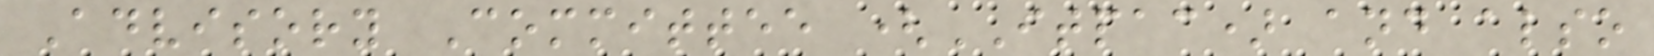Advisory Committee (ITPAC) and also
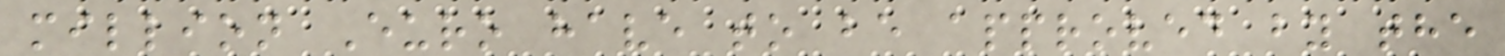million Euro have to be approved by the
